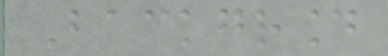Background
